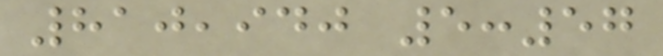810,940 5:57
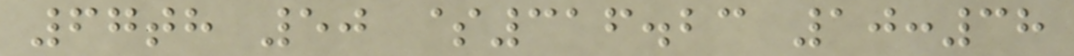67th 50 $316.23 10:38
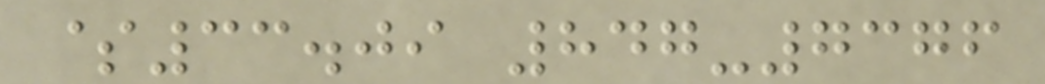$33.09 847-7376
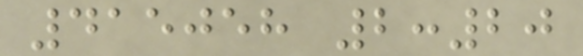415058 2:20
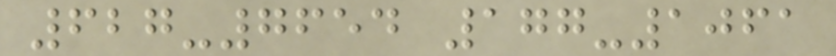627-7654 177-1061
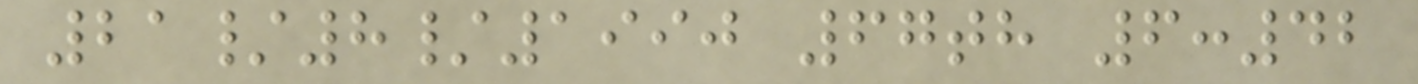21/8/1990 67th 6:42
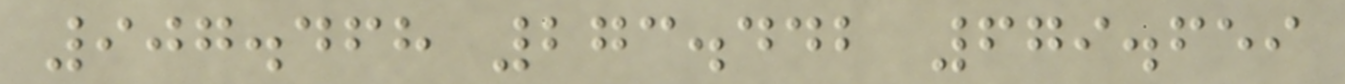907.468 273.442 679.659
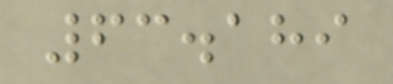63.189
